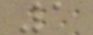1
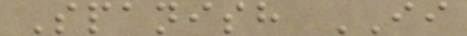Spanish II
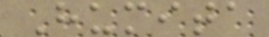Humita
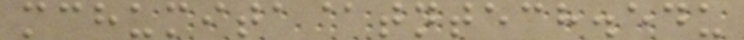mchumita@tntech.edu
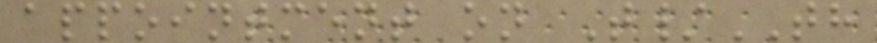appointment on T/TH
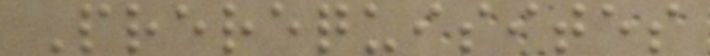Prerequisites
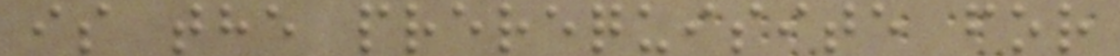is the prerequisite for
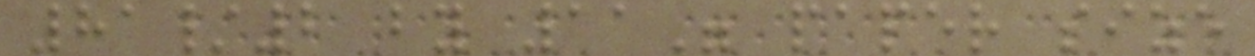81/2 by 11" paper size
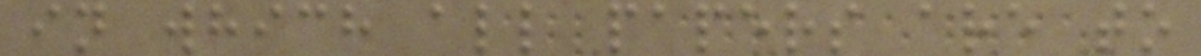in which all papers are to
